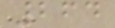264
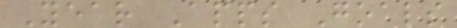Year Apps Goals
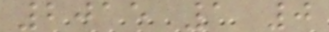2015 1 0
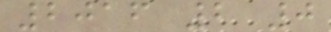2016 2 0
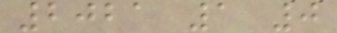2021 1 0
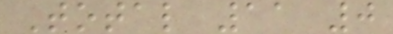Total 11 0
